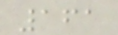161
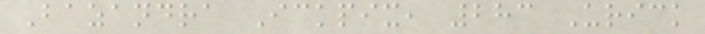Bazandra Ickpix, 283 Urick
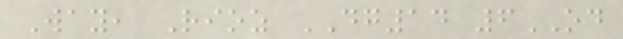Way, Rioz DG14 6OD
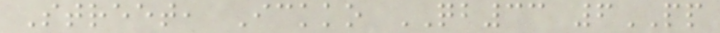Street, Ickko QB33 6PP
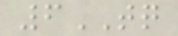6TQ
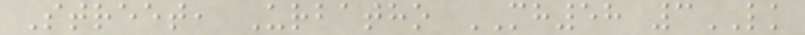Street, Urbatho MH58 3LK
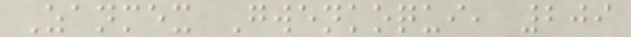Zanmex Gwenkoqui, 209
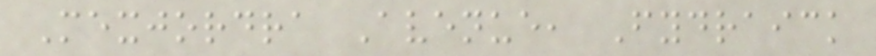Mexjordra Avenue, Fydraick
